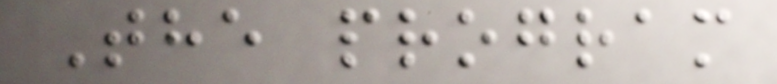The program
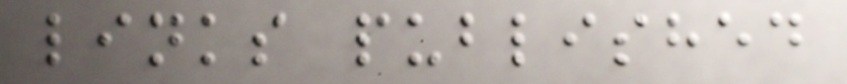links published
